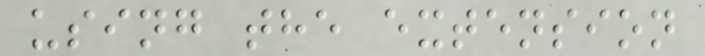using the extension
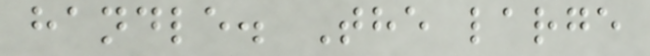handle. The large
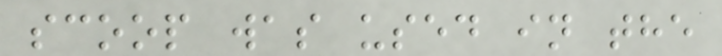scoop was used in the
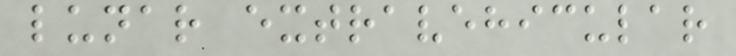lunar extravehicular
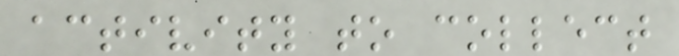activity to collect
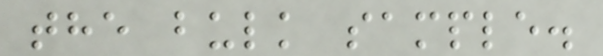the bulk sample.
